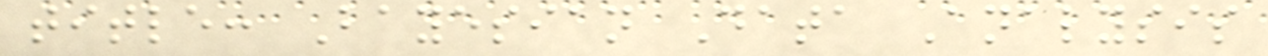title: Bayesian Data Analysis
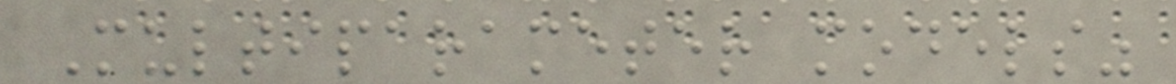Multiparameter models"
